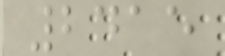2415
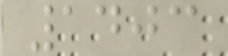1403
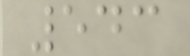543
